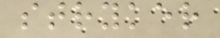stryker
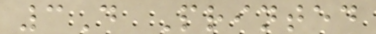3D Printed
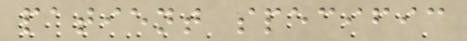patient specific
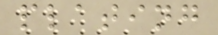plating
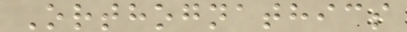Orthognathics
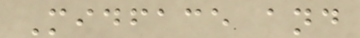Midface and
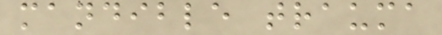mandible trauma
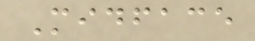Midface
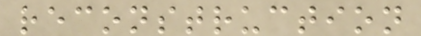reconstruction
